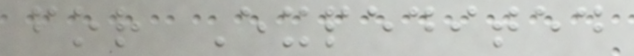for Expedited
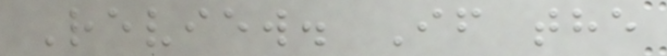Review. If the
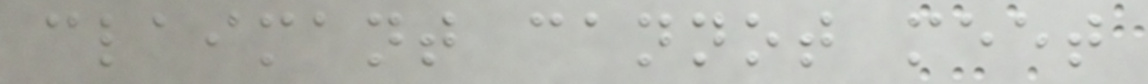claimant cannot meet
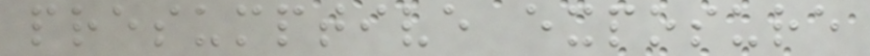presumptive exposure
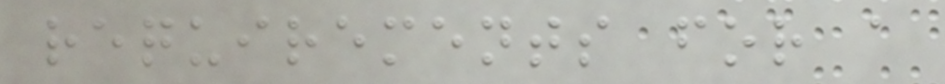requirements for a
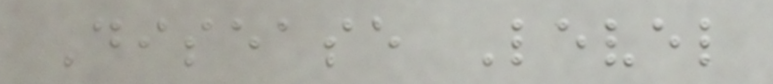Disease Level
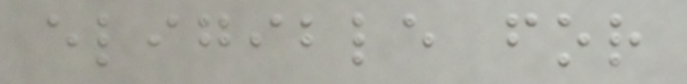eligible for
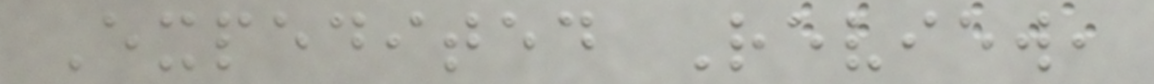Expedited Review,
